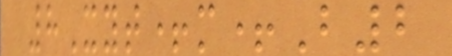8Xyt+m+B2
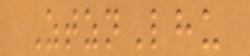ZtznLhu
